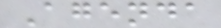Agenda
